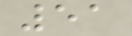51
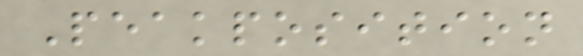Peakposition
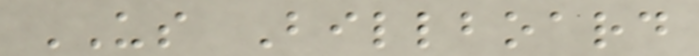US Billboard
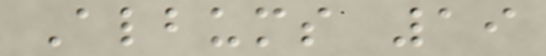Albums 19
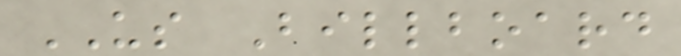US Billboard
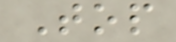Top
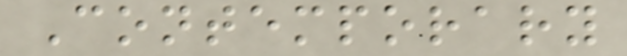Contemporary
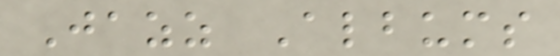Jazz Albums
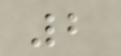2
